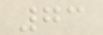73
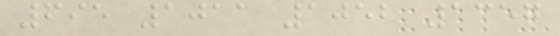695 1011 1052 1357
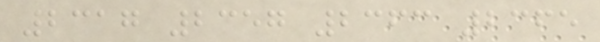2317 2357 2363 2365
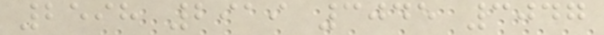2598 2919 3045 3047
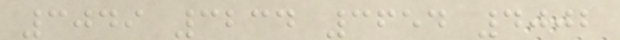3049 3234 3654 4002
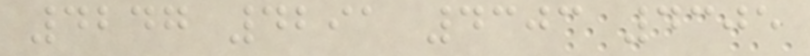4247 4291 4303 4305
